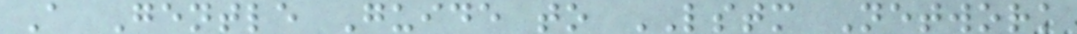A Gentle Guide to LSTM Network
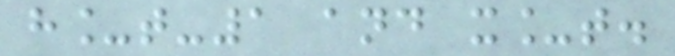h_t-1 and x_t.
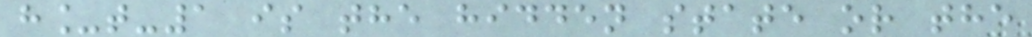h_t-1 is the hidden state or the
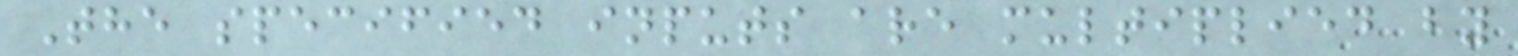The specified inputs are multiplied by
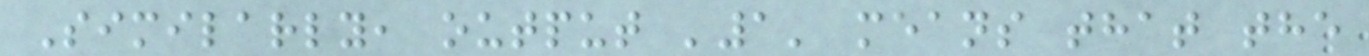Similarly, output '1' means that the
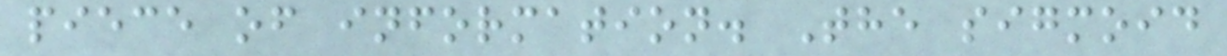piece of information. The sigmoid
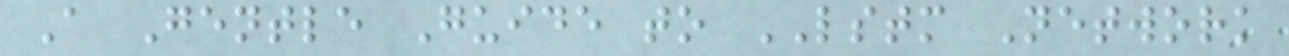A Gentle Guide to LSTM Network
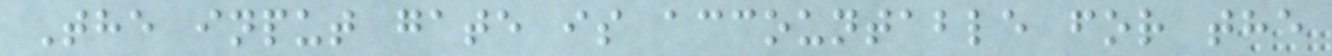The input gate is accountable for the
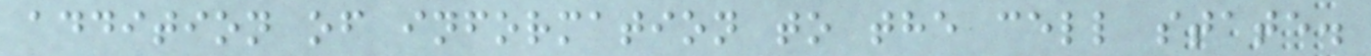addition of information to the cell state.
